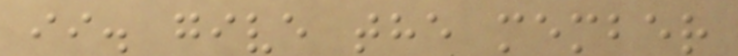ii. give the member
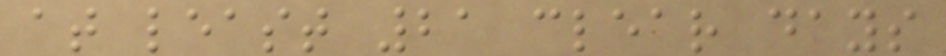at least 21 clear days
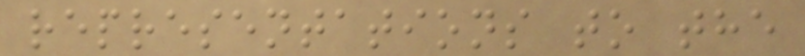representations to the
